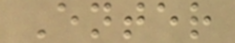Enter
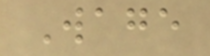Wage
